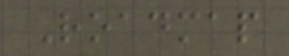Roadmap
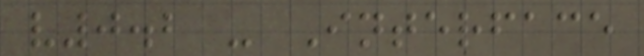v0.2 - Interface
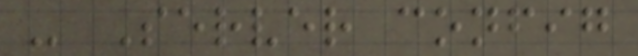- Server config
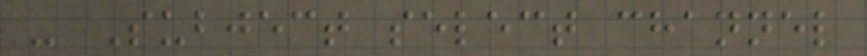- Subject select channel
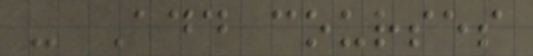- Add courses
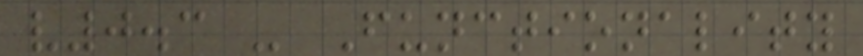v0.3 - Functionality
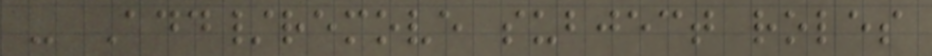- Add/remove subject roles
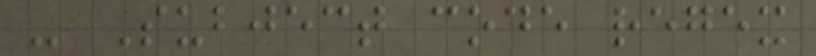- Subject code regex
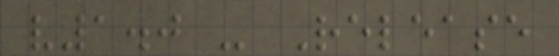v1.0 - Release
